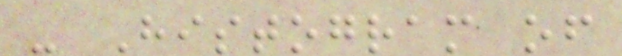- Histogram of
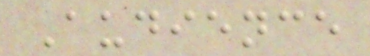Audience
